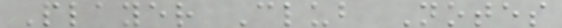Player Club Notes
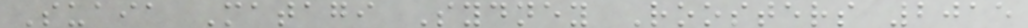Suaia Matagi Sydney Roosters 2015
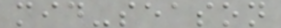mid-season
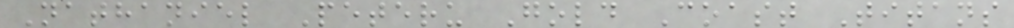Nathaniel Peteru Gold Coast Titans
